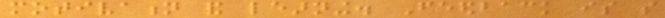motivation and learning. Feedback is so
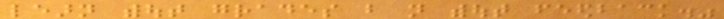learn without grades but not without feedback."
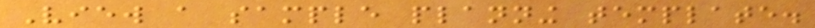View a sample planning template.
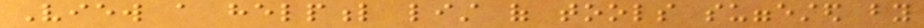View a helpful list of tools suggested by
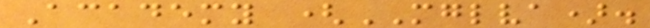Academy (MGLVA).
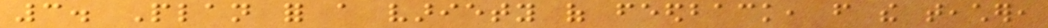3. Plan for a variety of feedback, from the teacher,
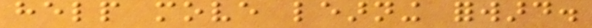help move learning forward.
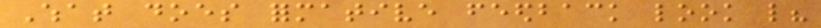What does formative feedback look like?
